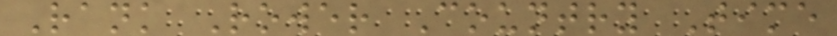Rank Rower Country Time
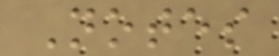Notes
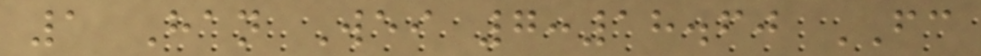1 Han Wei 7:18.60 FC
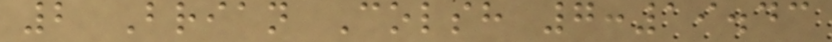2 Brian Colsh 7:19.43
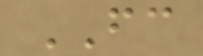FC
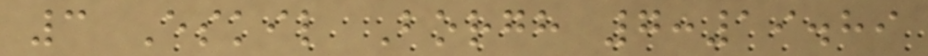3 Eskil Borgh 7:19.89
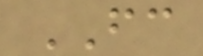FC
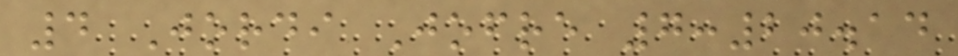4 Jordi Jofre 7:20.14
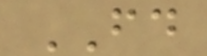FD
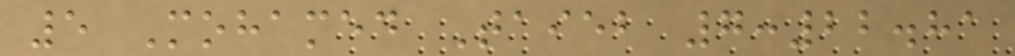5 Mohamed Taieb 7:22.81
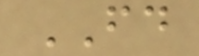FD
